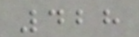428
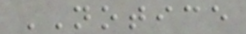NOTICE
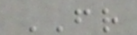FR
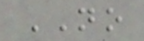NO
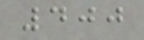400
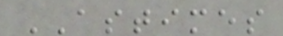ASTIMES
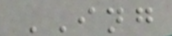ING
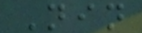Nin
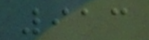913
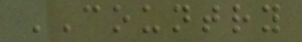COUNTRY
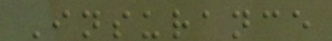Insurance
